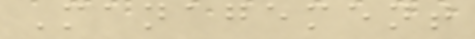Management
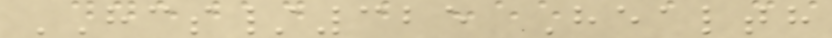HCS/325 Health
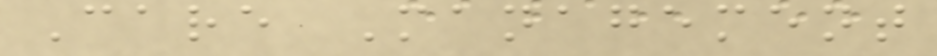Care Management
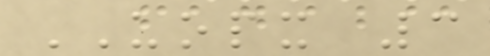UOPX 3
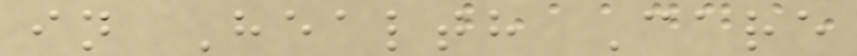in Health Care
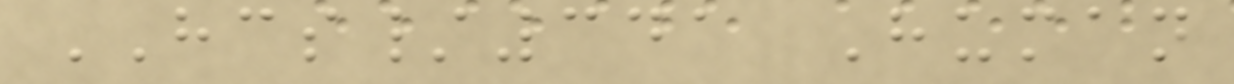HCS/341 Human
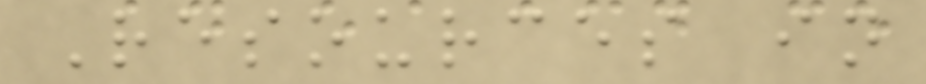Resources in
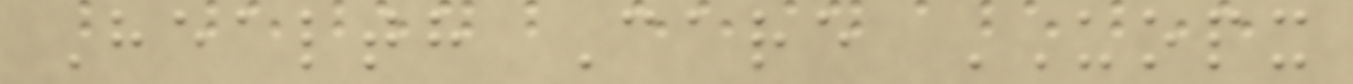Health Care UOPX
